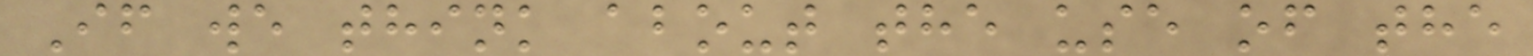If we think about the use of the
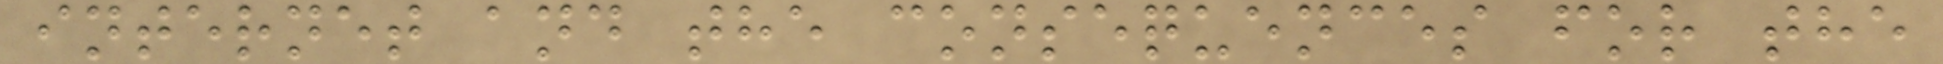internet and the consequences for the
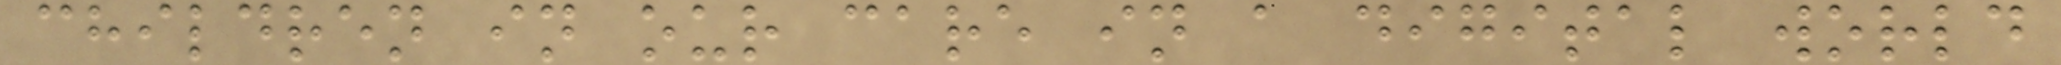children in our care in a digital world
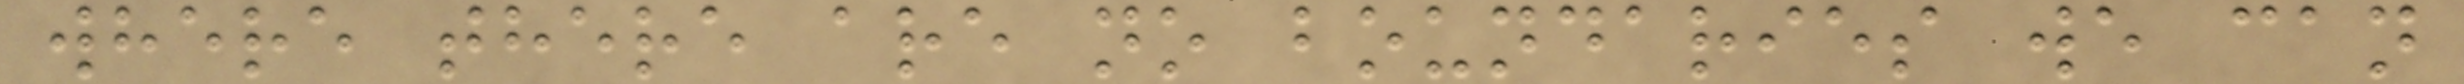where there are no boundaries we can
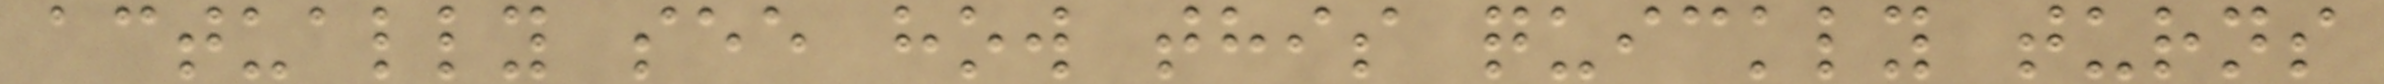actually see how this quickly turns
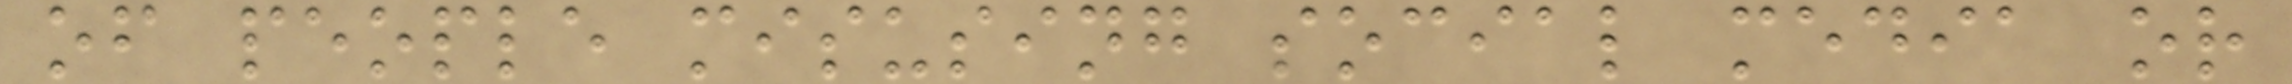of people misusing social media or
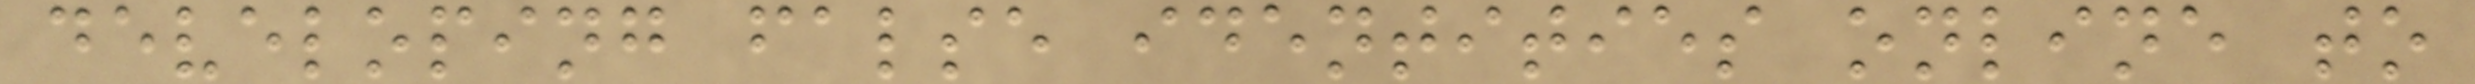developing false identities online to
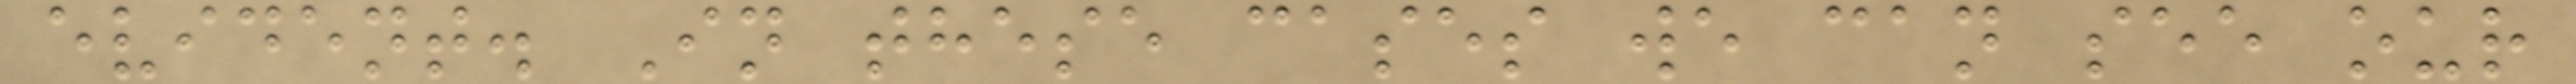evident. In these cases we can see our
